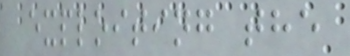exploiting the
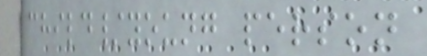child/young person
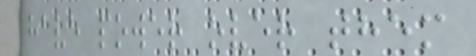have power over them
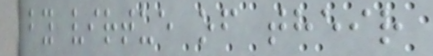by virtue of their
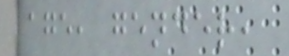age, gender,
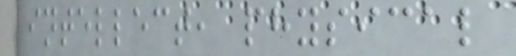intellect, physical
